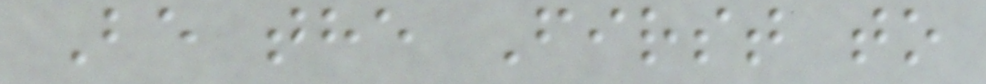Be the First to
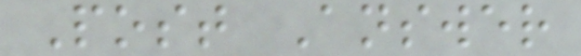Post Answer
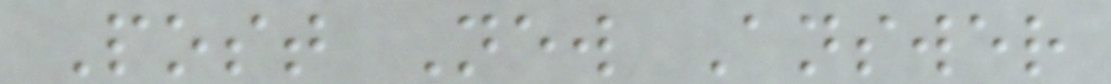Post New Answer
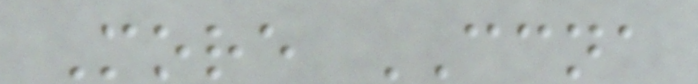More CCNA
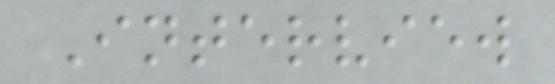Interview
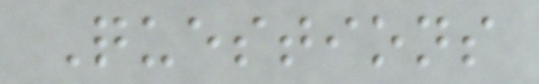Questions
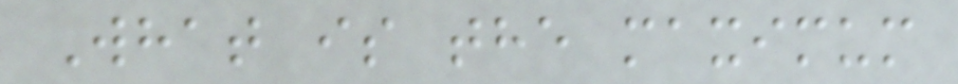What is the maximum
